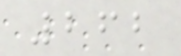262
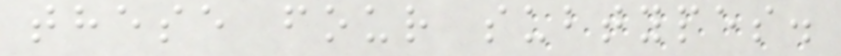these four subtypes.
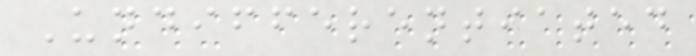Undifferentiated
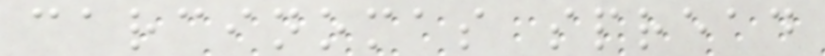carcinomas spread
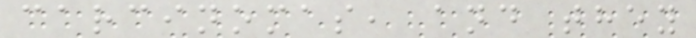carcinomas, and they
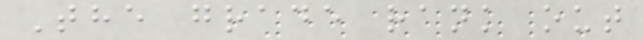The grade rank out
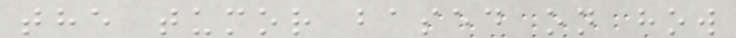the tumor based on how
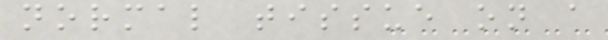normal tissue on a
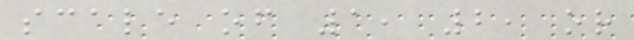scale of 1, 2, or
